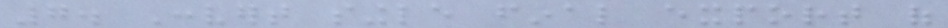7. Convert single final export of
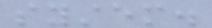system.
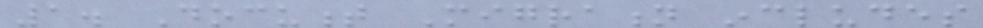1. Document Migration includes
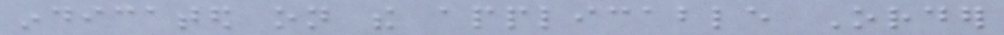indicated on the applicable Order
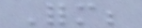Form;
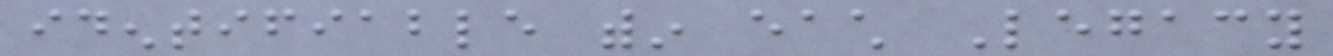identifiable within each Legacy
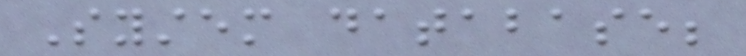System database;
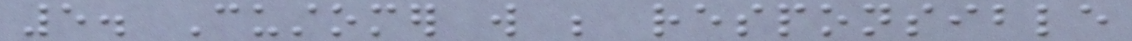5. Customer will be responsible
